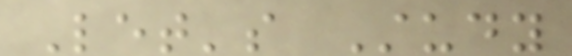Let's Study
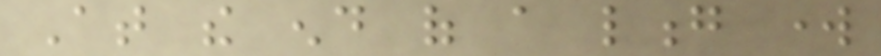At the end of a long work
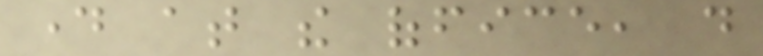day at the office, do
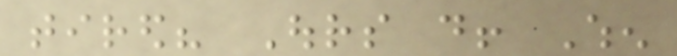tired? Ours do! When
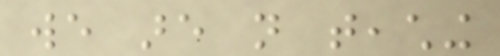we are not teaching
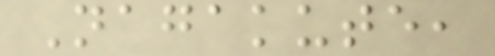Nagakute,
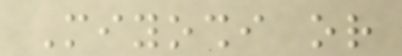Miyoshi or
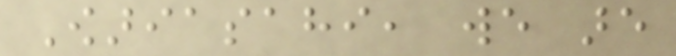Owariasahi, we are
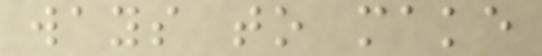ways to make
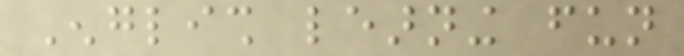English learning fun
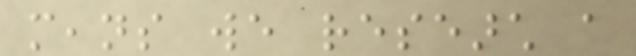means we research a
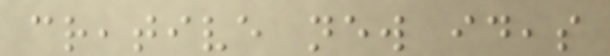creative new ideas
